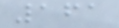161
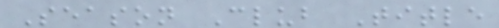Season Club Title
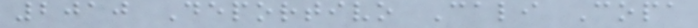2010 Deportivo Cali Copa
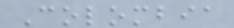Colombia
